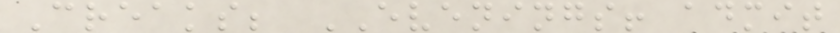Creaks; EVENINGS! admit
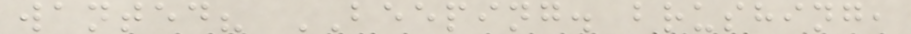wanted? BEEPING. brushing,
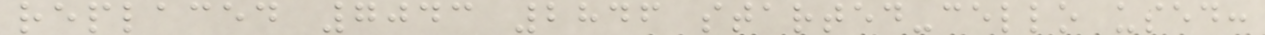replaced 7043 2846 started-cello used:
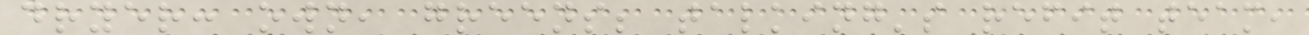dryer: own, greens; talking's refit team,
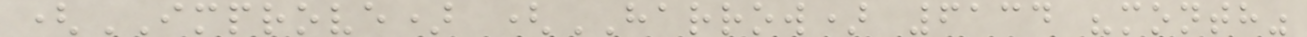(IMPROVE) (HARROW) 6134 "month"
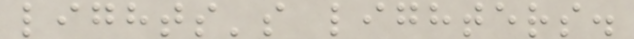lights's lighters.
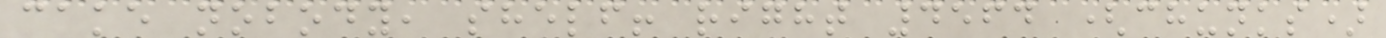cake nobody, shelf! right 4564 (chunks)
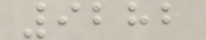9282
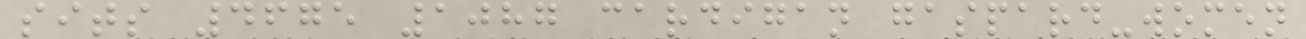sits 4675 1087 cardigan gaspard-women
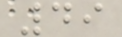49
